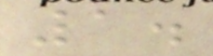1.
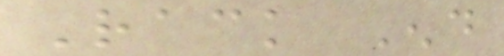Rack End
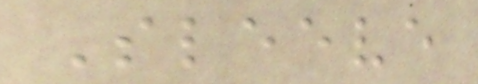Sleeve
